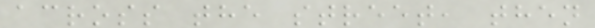across the street, then
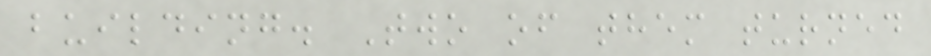building. Two of them turned
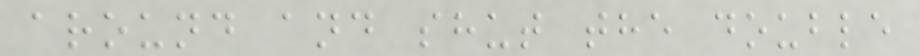around and shut the double
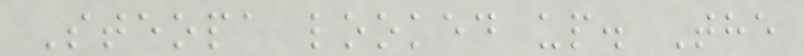Steopa looked up. The
